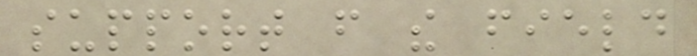support from the field
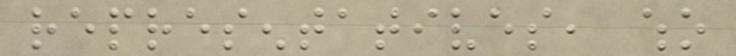representatives, who
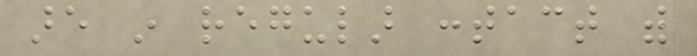are in regular contact with
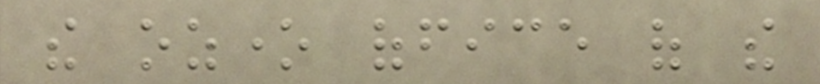the ozone office of the
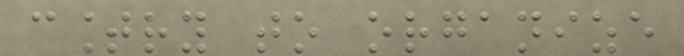country to organize
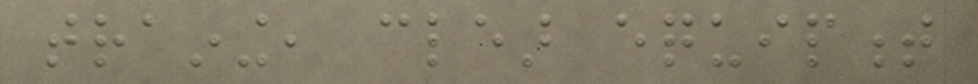training, clear equipment
